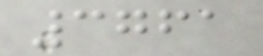3761
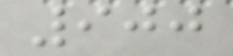900
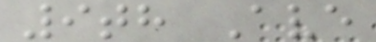9th Ave
